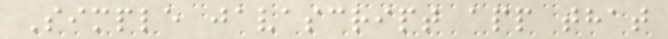Simple javascript app that
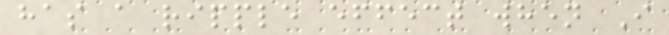has a ripple effect when I
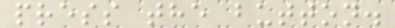press the button.
